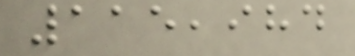115,984
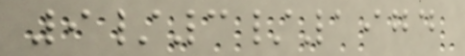9/3/1974
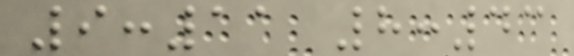9:11 8:43
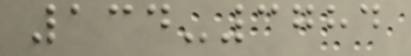134-3784
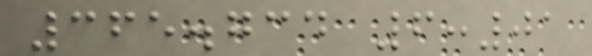365.734 6:01
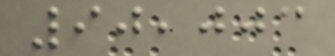90,003
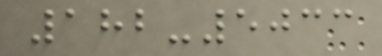182-5033
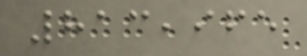813,965
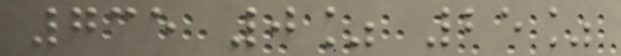735 0% 25%
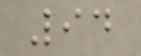94
